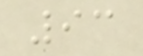93
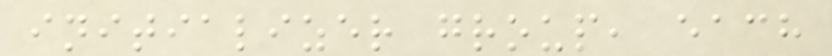initializer group, each
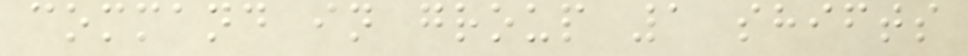command in group 1 shifts
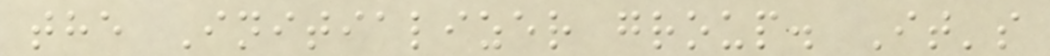the Initializer group. It's
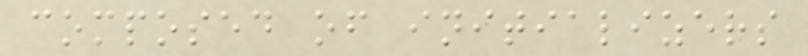composed of initializers
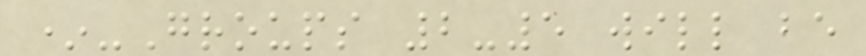*-Groups 2-5 will be
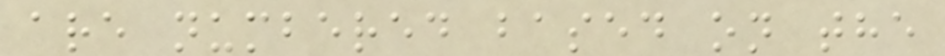are numbered based on the
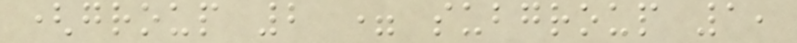(group 2 = subgroup 1,
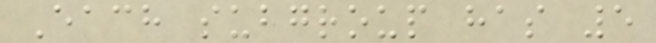Each subgroup has 5
